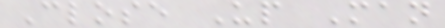Close Up Man
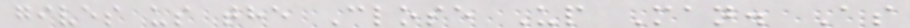gives us the Close Up Man. As
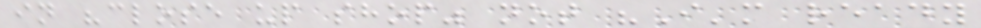in "close up shop" not "I'm ready
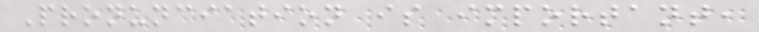Pronunciation is important,
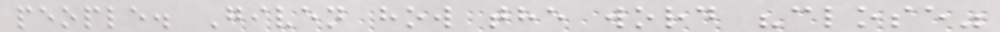people. Given how the word "close"
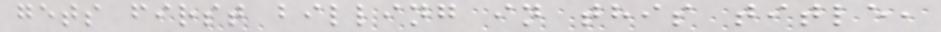gets first billing in this title,
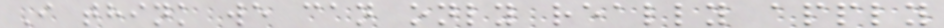I think we can only really apply
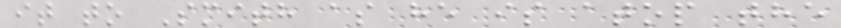it to Smith as he is atop the
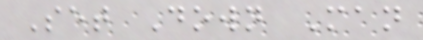Set Down Man
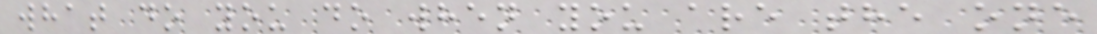what do you do when you are the one
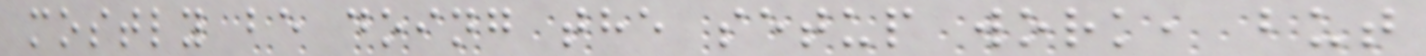mostly be doing the setup work, but
